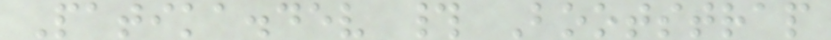Patika.dev # Bootstrap
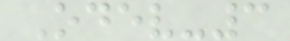Odev-3
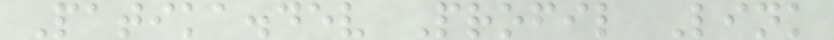Patika.dev Profil Link
